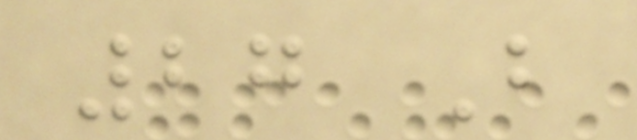27 B
